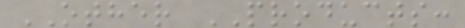OTHER PRODUCTS:
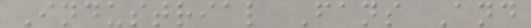Industrial Fans And
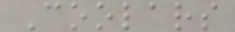Coolars
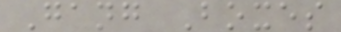Gang Boxes
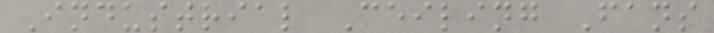Industrial Ceiling Fans
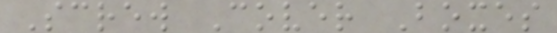Screw Cover Boxes
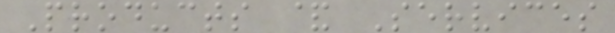Products & Services
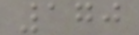170
